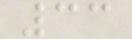33
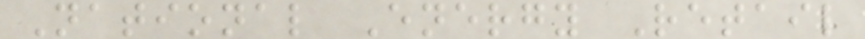National Energy Retail
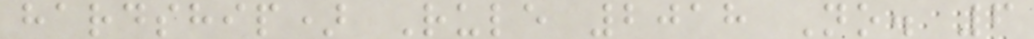hardship) Rule 2018 No. 6
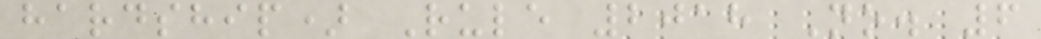hardship) Rule 2018 No. 6
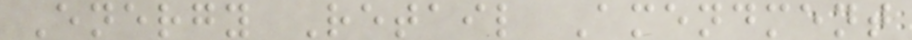Energy Retail Amendment
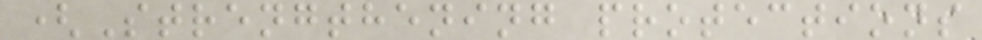(Strengthening protections
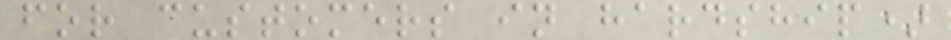for customers in hardship)
